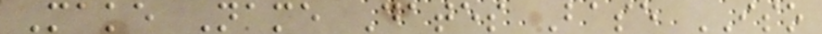Make Name Dates Base ISO
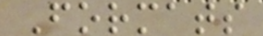Formats
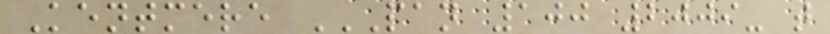Kentmere PAN 100 2009- T
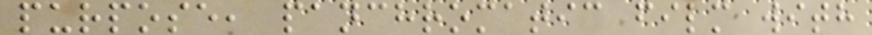purpose, panchromatic film with
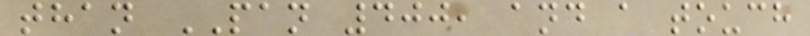than PAN 400, and a touch
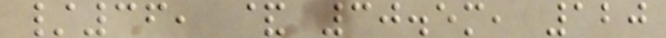/36, & 30.5m, 120
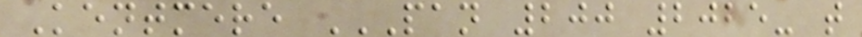Kentmere PAN 200 2025- T
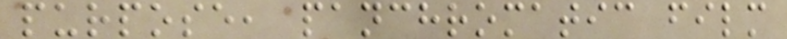purpose, panchromatic film
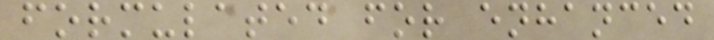formulated for enhanced
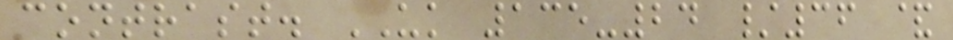contrast. UK 135-24 /36 &
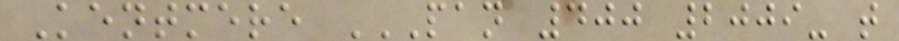Kentmere PAN 400 2009- T
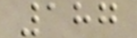187
